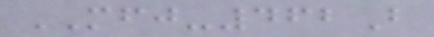MFJ-462B
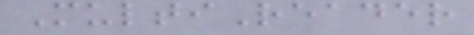MultiReader
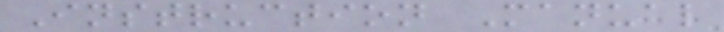Instruction Manual
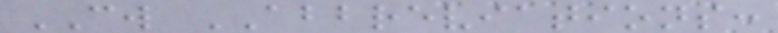CW ABBREVIATIONS:
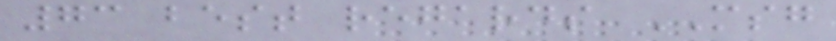73 best regards MSG
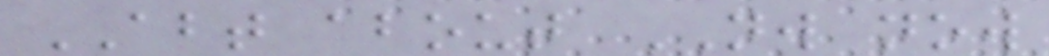ABT about NW now
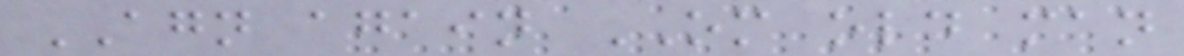AGN again OM old man
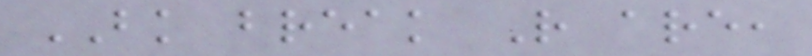BK break R are,
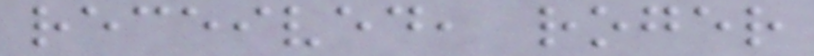received, roger
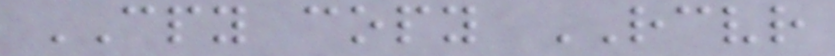CPY copy RCVR
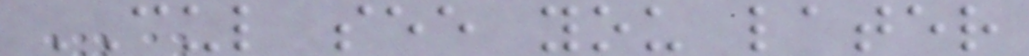CUL see you later
